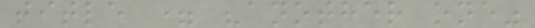title = "another one"
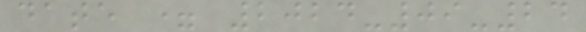date = 2024-09-24
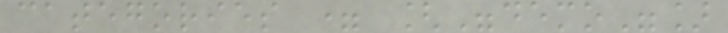categories = ["demo"]
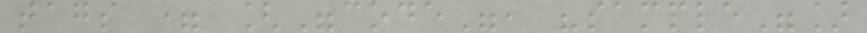tags = ["code", "sample"]
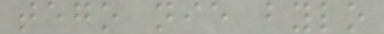tego nie bylo
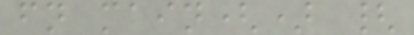fn main() {
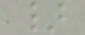}
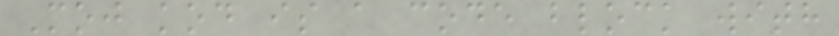Moj kod is a code block with
